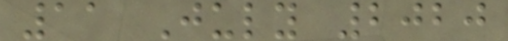11 July 2020
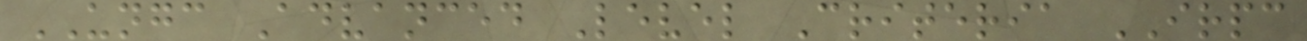UNGC Advanced Level Criteria IRPC
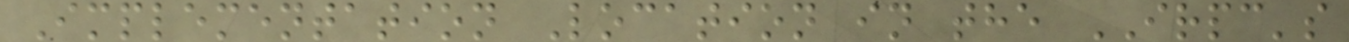Implementation Location in the IRPC's
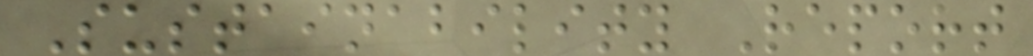Sustainability Report
